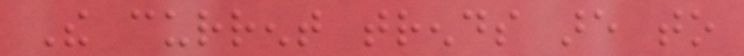The current trends are to
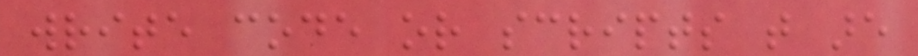write code or scripts that are
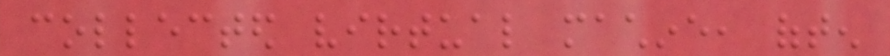collected virtual machine, often
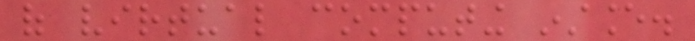of virtual computing instance.
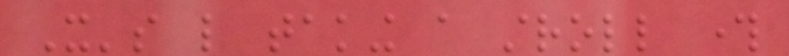It's like taking a stroll through
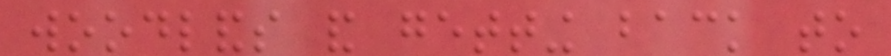woodlands and getting back to
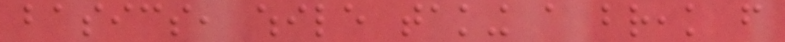basics, while taking a break from
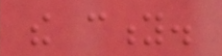the city.
